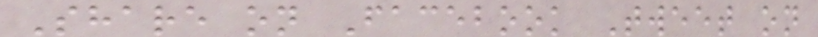Share on Facebook Tweet on
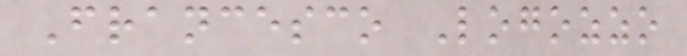Francesco Logozzo
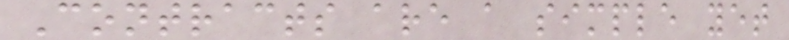Contracts are a simple yet
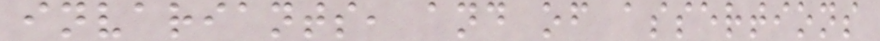invariants, and of assertions
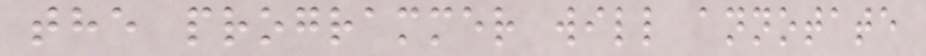the programmer will annotate
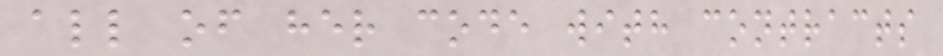all of her code with contracts
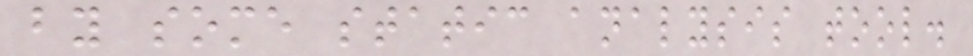by some static analysis tool.
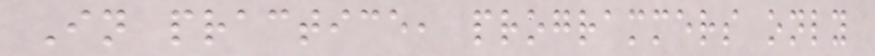In practice, programmers only
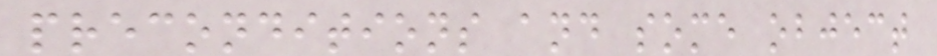preconditions and some object
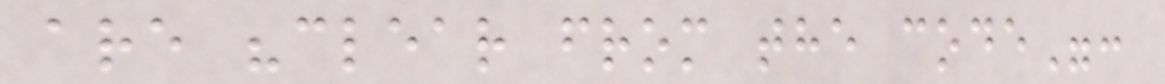are "clear from the code":
